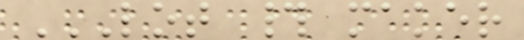LOT # MAKER
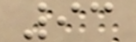93
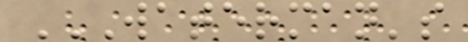WATERMAN'S
